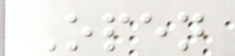Open
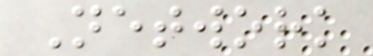Network
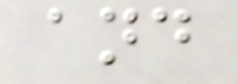and
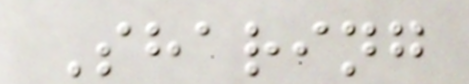Sharing
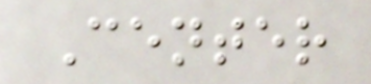Center
